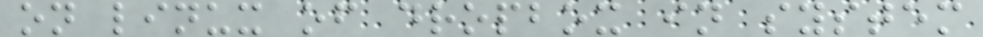on linux of dropbox in system
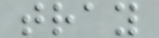tray
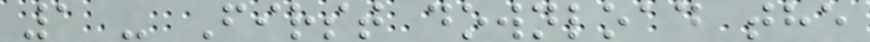1 - First download the
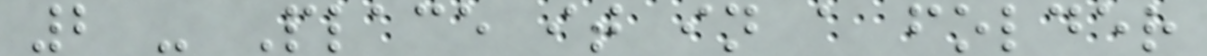2 - Place it in a folder
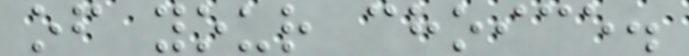of your choice.
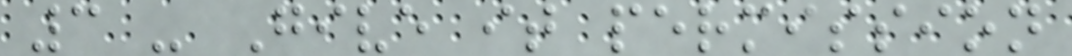3 - Give it permission
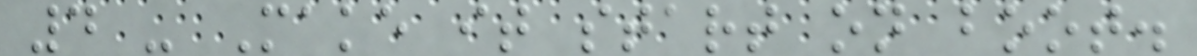4 - Make it start on boot.
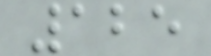125
